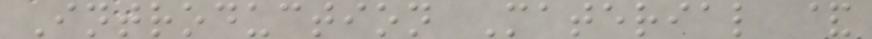Introduction Material &
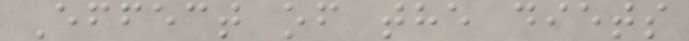Effect of the diets
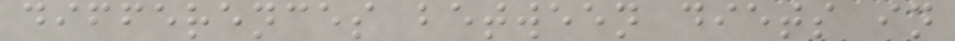differences between diets in
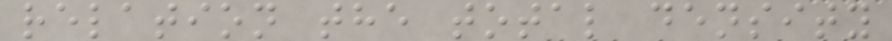relation the total density
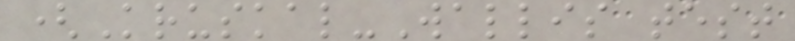(Kruskal-Wallis test
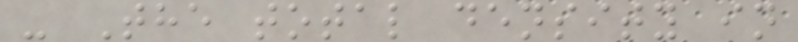- The total density in
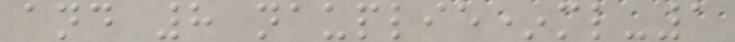and 8 nauplie*ml-1
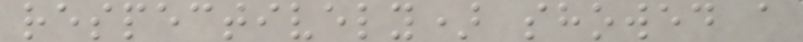respectively) showed a
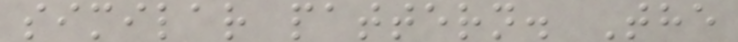similar pattern. The
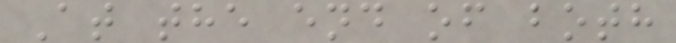At the end of both
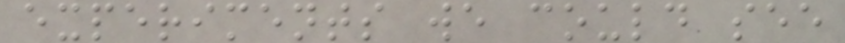experiments we could see
